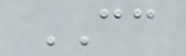CC
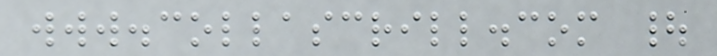www.collascrill.com |
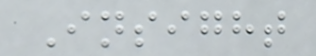Insight
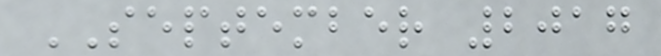SEPTEMBER 2017
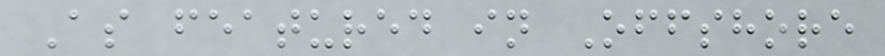As featured in Offshore
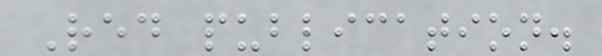Red publication.
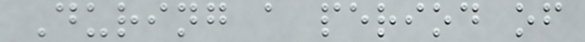During a period of
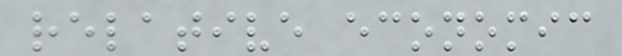relative economic
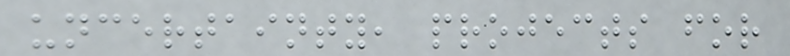uncertainty, projects for
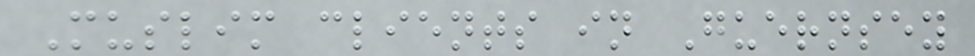Muslim clients in Guernsey
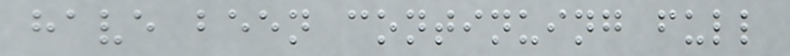have been continuing full
